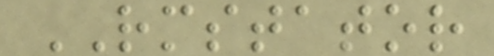RMSTATOR
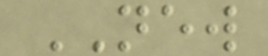NEW
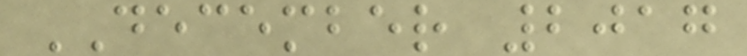DECEMBER 2017
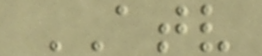ATV
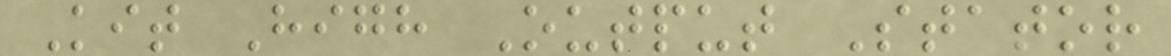Kit High Output Stator
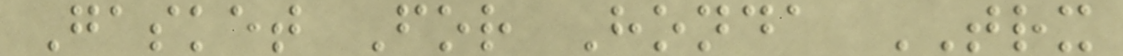Gasket For Honda TRX
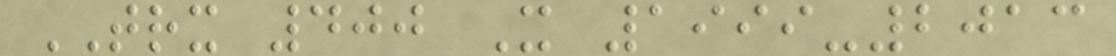TRX 400 X 1999-2013
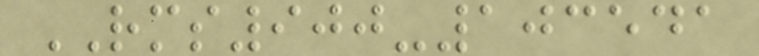RMS900-103541
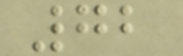72
